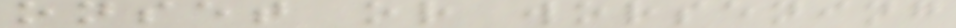onset or worsening
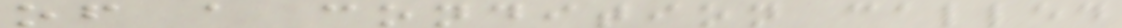of a condition called
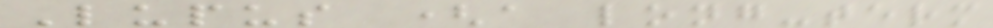Lupus (a long-term
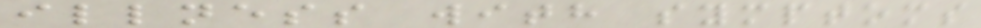illness with symptoms
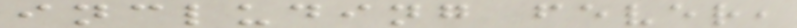including fever,
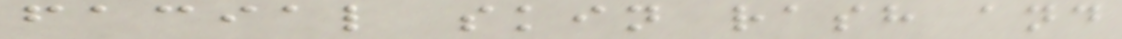facial skin rash and
